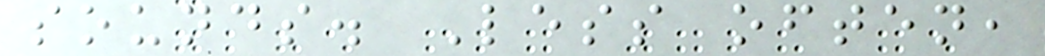sounds. Less often,
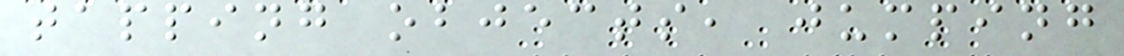tapping objects, jumping
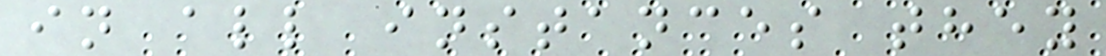in all instances they
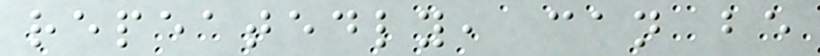repeatedly, can be
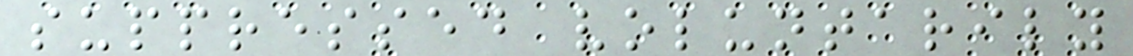suppressed voluntarily
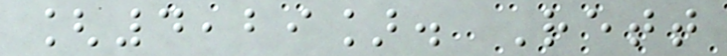[4,29]. Rett
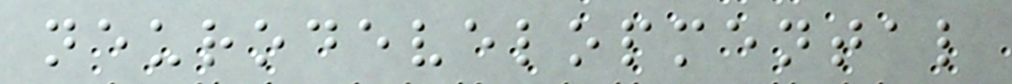neurodevelopmental
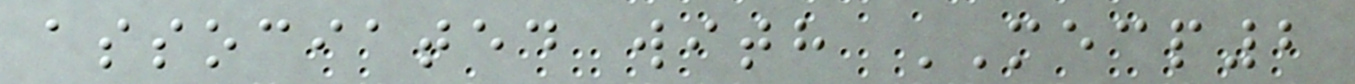associated with MECP2
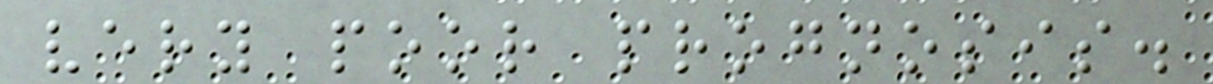very poor prognosis.
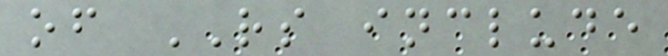of RS include
